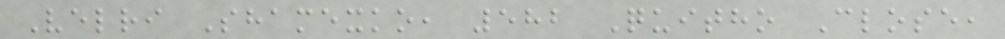Velri Shamexko, 582 Quitho Close,
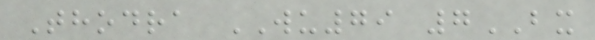Thodra WU79 7BX
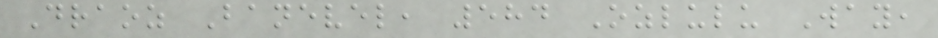Draoz Banevel, 584 Ozlulu Way,
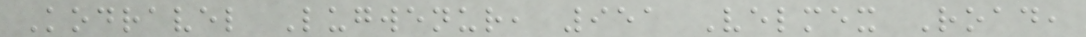Kodravel Lugwenur, 951 Velmex Road,
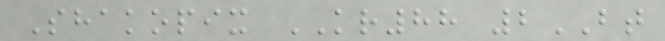Shakopix KR88 2BT
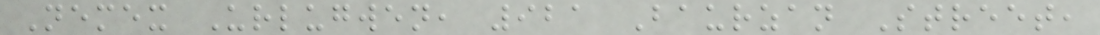Nemex Urlugwen, 921 Baurzan Street,
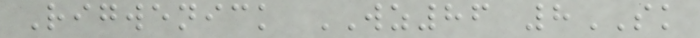Rigwenick WZ86 8SK
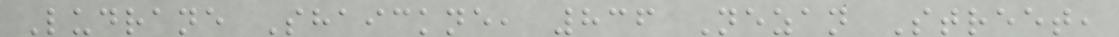Ludrane Shaickne, 836 Nezan Street,
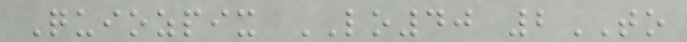Quiozpix LO40 2TO
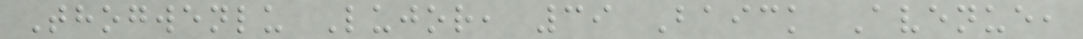Thogwenlu Lujor, 39 Baick Avenue,
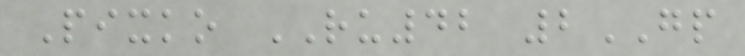Pixko RU42 2GP
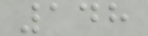148
